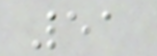51
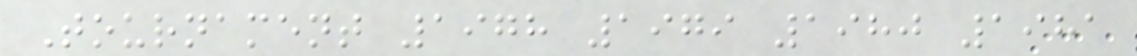Tournament 1978 1979 1980 1981
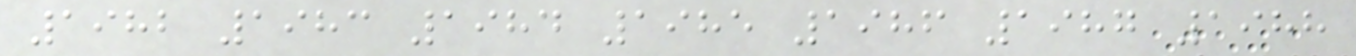1982 1983 1984 1985 1986 1987 1988
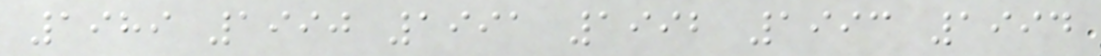1989 1990 1991 1992 1993 1994
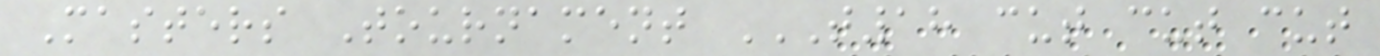Masters Tournament T18 CUT CUT CUT
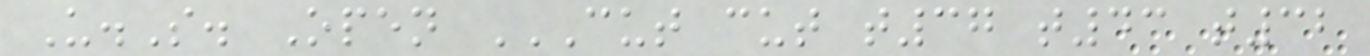U.S. Open CUT CUT T37 T43 T32
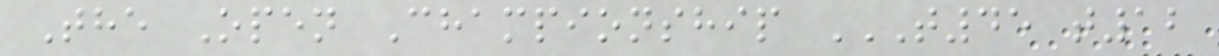The Open Championship T45 T12
